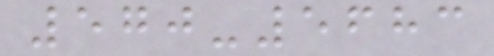570-5683
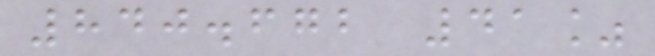840.672 41%
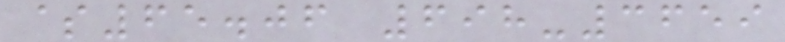$65.06 698-3659
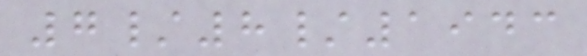7/8/1943
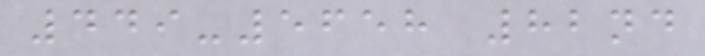449-5658 82nd
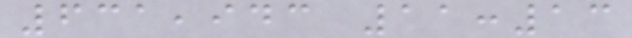631,943 11:13
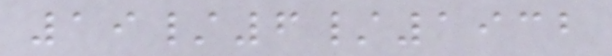19/6/1932
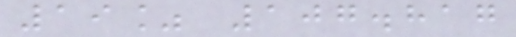19% 107.817
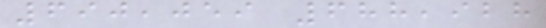690,059 688,928
